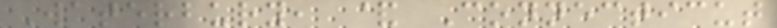Waterbury, & Connecticut
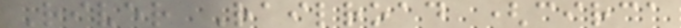River Railroad (circa
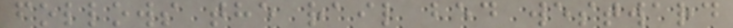follows the rail bed westward
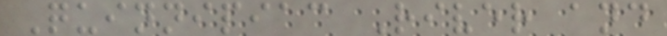Quinnipiac River and
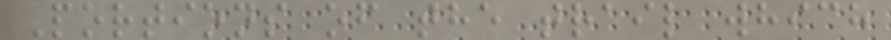Portions of the trail which
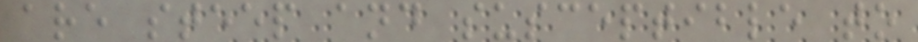are steep and susceptible to
